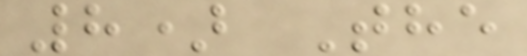8) The
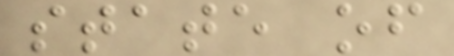state of
